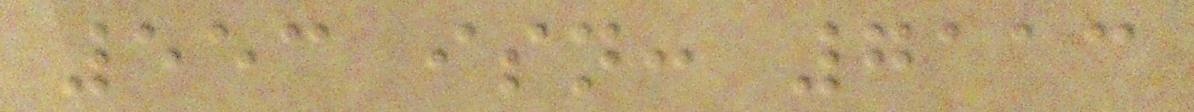553 isn: 7113
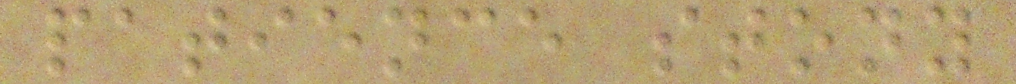patience stony
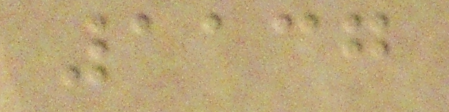1137
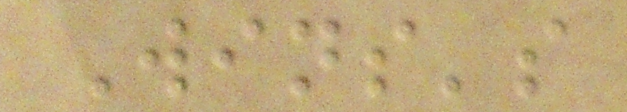Wins's
